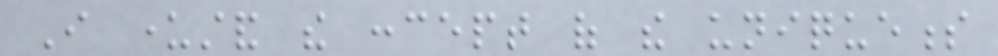I understand the concept of the uniqueness
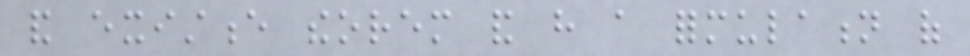and existence theorem and have a formulation of
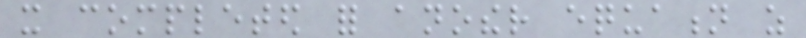it completed for another equation as
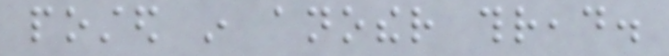posted in another thread.
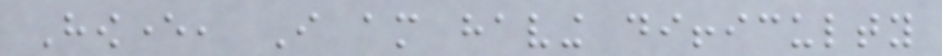However, I am having difficulty
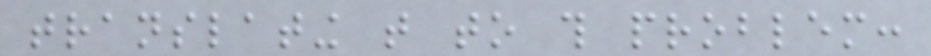translating that to this problem:
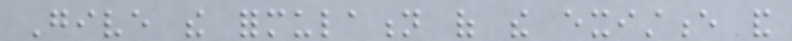Give the formulation of the existence and
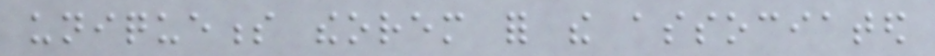uniqueness theorem for the associated
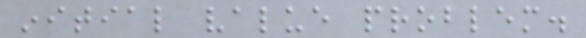initial value problem.
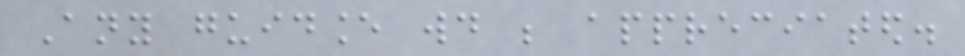Any guidance would be appreciated.
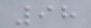98
